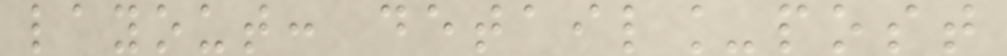layout: detail_post
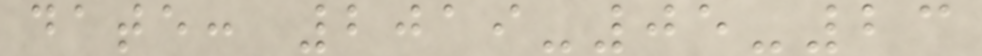date: 2019-05-23
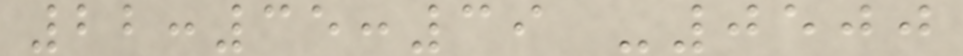22:35:39 -0500
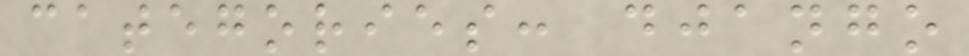categories: django
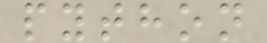python
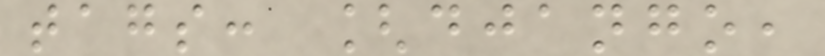tags: [django,
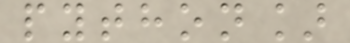python]
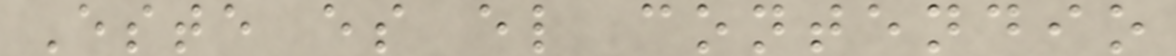Este es el contendio
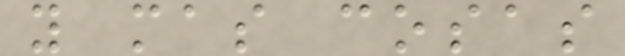y mas cosas
